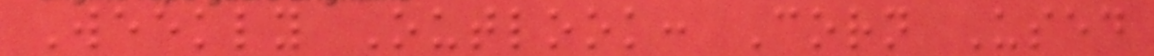Weekly Outlook: Corn Used
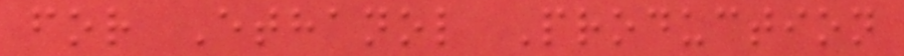for Ethanol Production
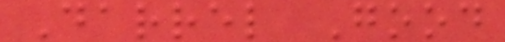Darrel Good
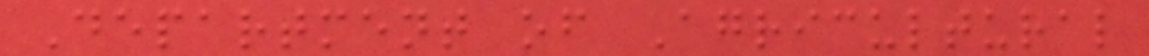Department of Agricultural
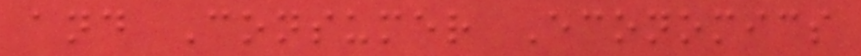and Consumer Economics
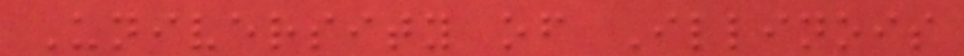University of Illinois
